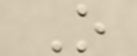O
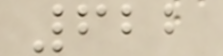622
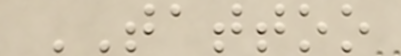TATTOO
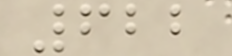622
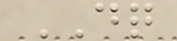DQ
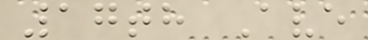17th Ave
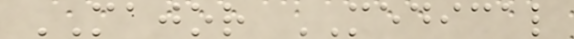MAJOR MEDICAL
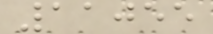11055
